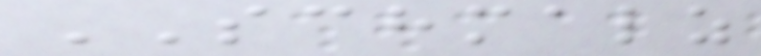SCHMALZ
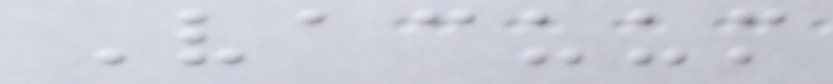Vacuum
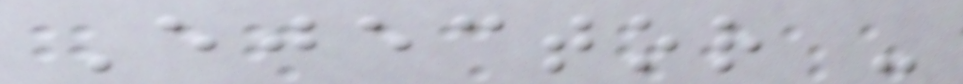Ejector -
